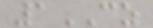1CZ
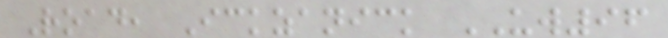Road, Ickzanick UW96
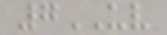7UV
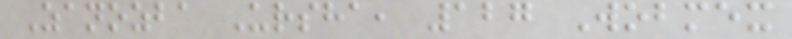Zanozba Ursha, 127 Wobmex
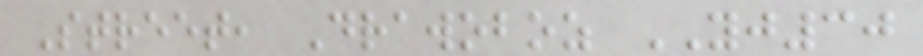Street, Drawoboz YJ30
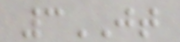3JT
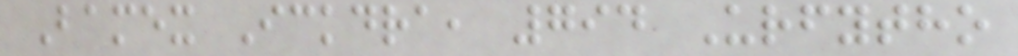Bamex Ickdra, 794 Urfytho
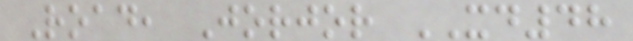Road, Jorjor XD48
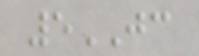5JC
